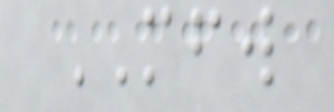MFW
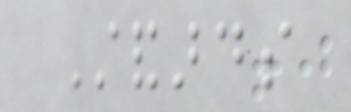Standards
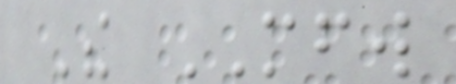The MFW
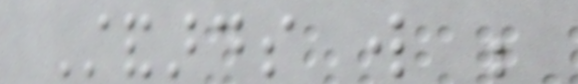Standards will be
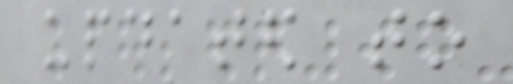updated to
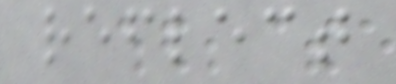reflect
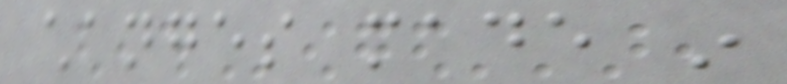changes made in
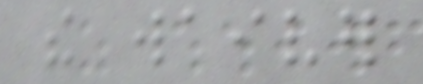the waiver
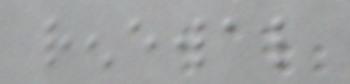renewal
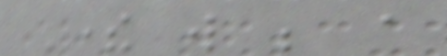There will be a
